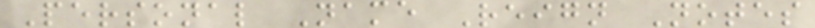Personal Name Reign Notes
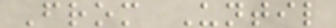From Until
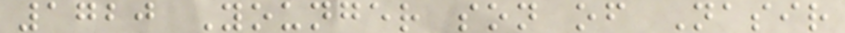1720 Younger son of Nasir
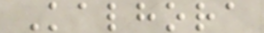Kalhora
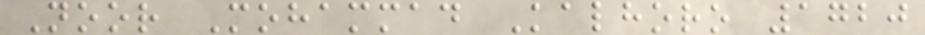Noor Mohammad Kalhoro 1720
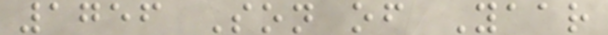1756 Son of Yaar
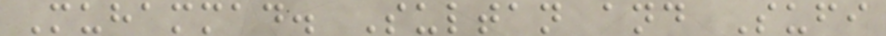Muhammad. Sultan and Sufi
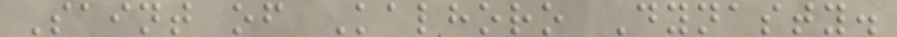Saint of Kalhoro Dynasty.
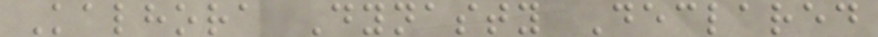Kalhora Dynasty Declared
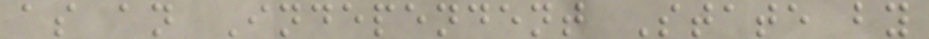as an Independent State by
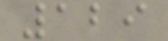129
